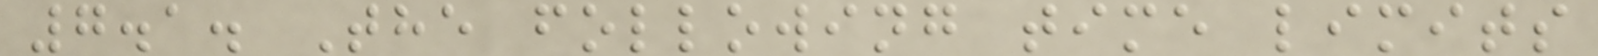7.1. The following time limits
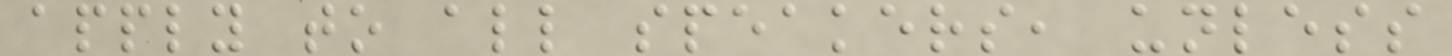apply to all speakers, unless
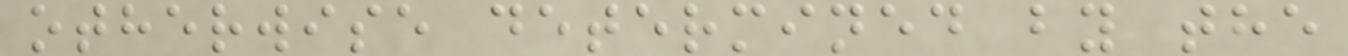otherwise determined by the
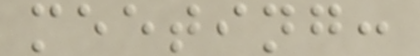meeting:
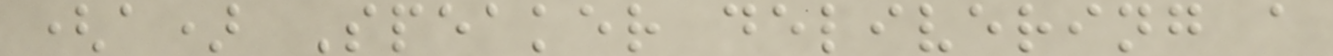(a) Speaker delivering a
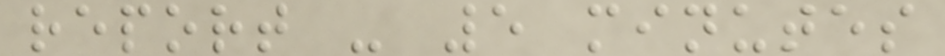report - 5 minutes
